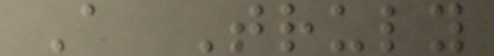A Truly
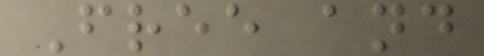Free and
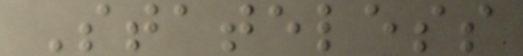Stateless
